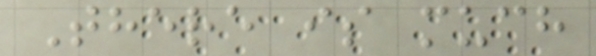There is much
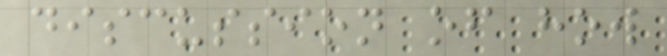discussion of how
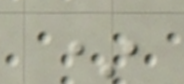*
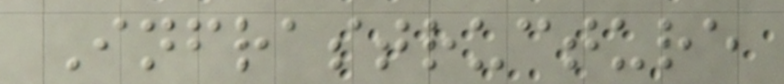Infrastructure
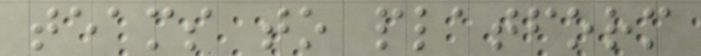teams to platform
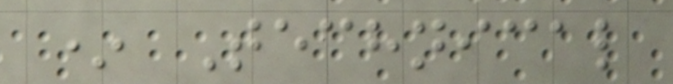* Technical
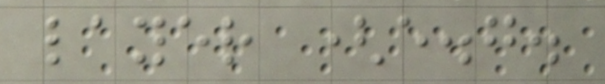layer (e.g.
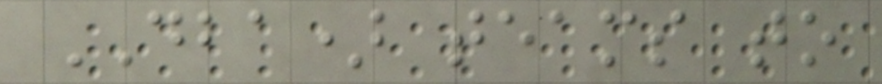DBA) teams to
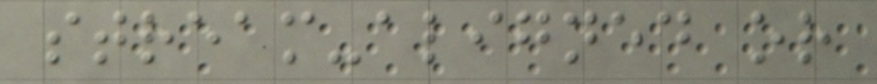stream-aligned or
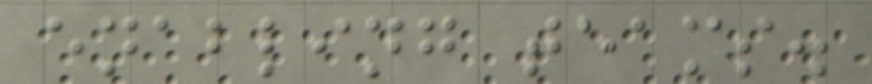enabling teams.
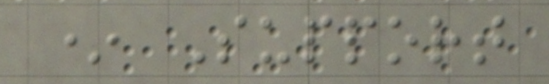* Support
